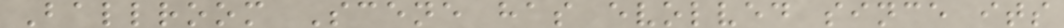Ballroom Scene has evolved since its
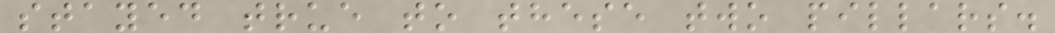stayed true to these two pillars.
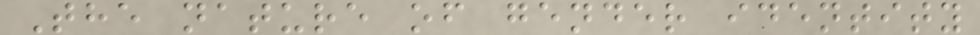The nature of gender identity
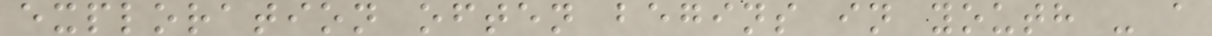exploration often begins in youth - a
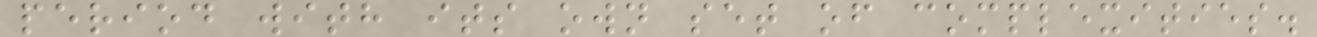period with its own set of complexities.
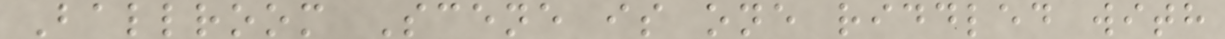Ballroom Scene is one riddled with
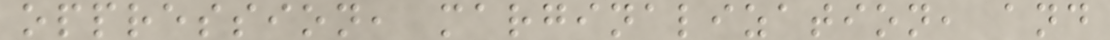oppression, marginalization, and
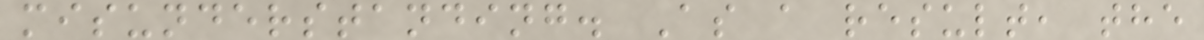misunderstanding. As a result, the
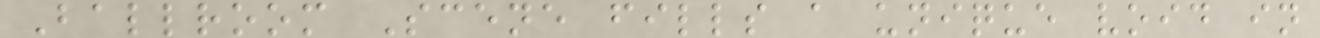Ballroom Scene fills a unique void in
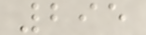295
